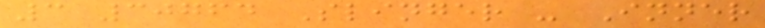3 30764 Slinger - Inner
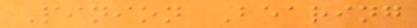Pinion Bearing
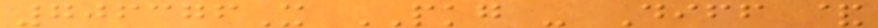706376X PKG - Diff &
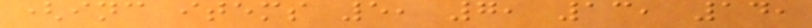(inc items 5, 7, 13, 14,
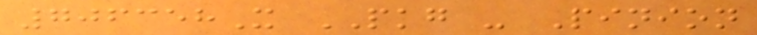706358X PKG - Pinion
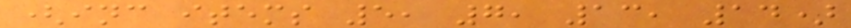(inc items 5, 7, 13, 14)
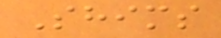Shims
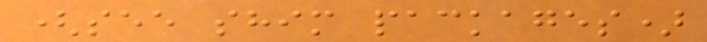(see shim packages)
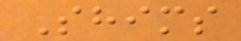Shims
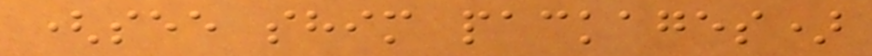(see shim packages)
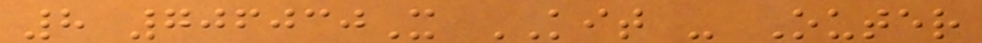8 706030X KIT - Outer
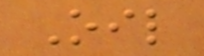Oil
